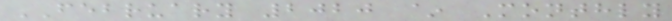FEBRUARY 2020 ~ Monthly
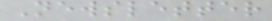Newsletter
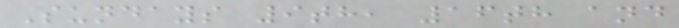Sundays 9th, 16th and
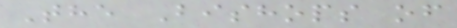The Bishops of
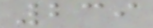239
